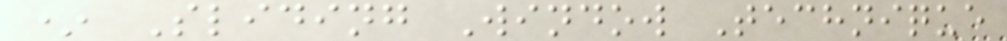* Sliding Window Technique
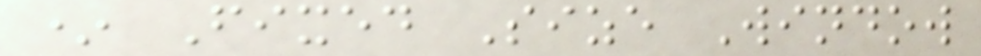* Fixed Size Window
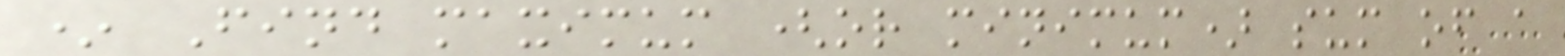* Find maximum (or minimum) sum of a
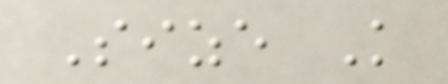Size K
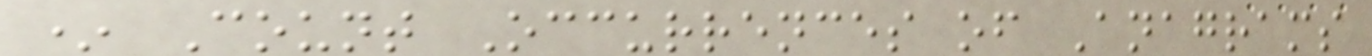* Count Occurrences of Anagrams
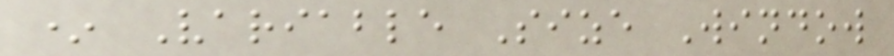* Variable Size Window
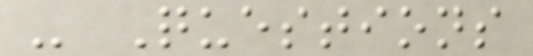- Questions
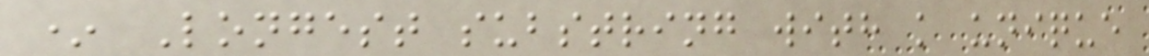* Longest substring with k unique
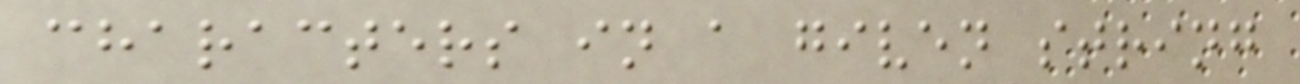characters in a given string
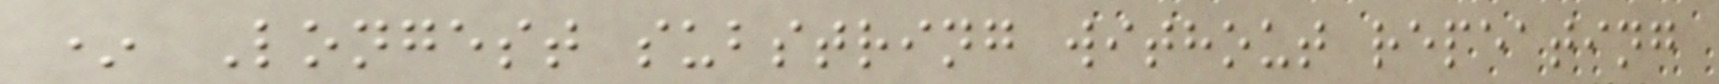* Longest substring without repeating
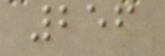256
